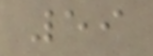59
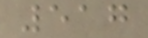517
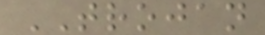TROJAN
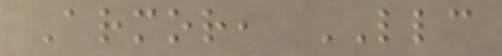Armor, LLC
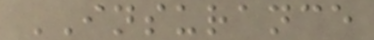INSURANCE
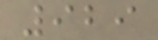929
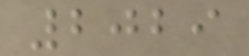2029
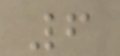6
